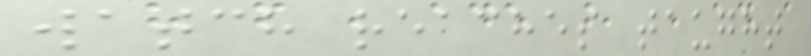watch reaches taught
